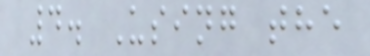4. Using the
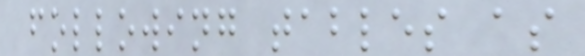following tables as
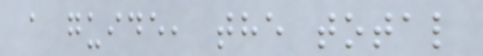a guide, the total
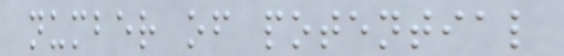number of potential
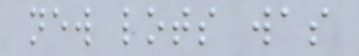new lots was
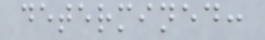determined:
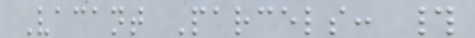Vacant Parcels: #
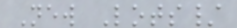New Lots/
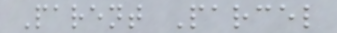Parent Parcel
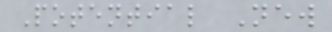Potential New
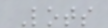Lots
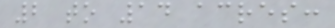2 to 14 acres:
